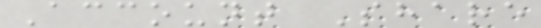Account Share
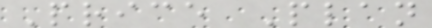Price Plan
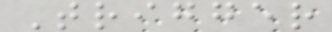Trigger
